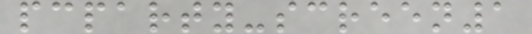pcparty-screen1
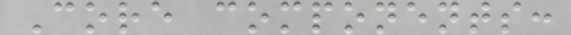Core components:
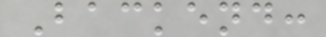Backend:
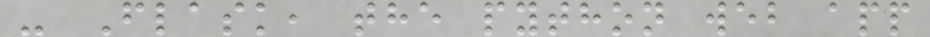- Flask, the python web app
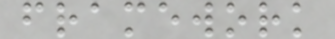framework
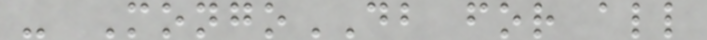- MongoDB for all
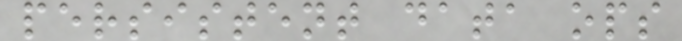persistent data ops
